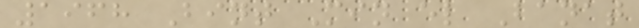1968 Bint Min el Banat
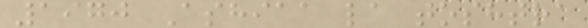1970 Ashiaa la toshtra
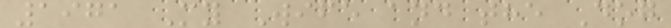1971 My Wife and the Dog
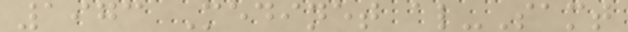1973 Medinet al-Samt
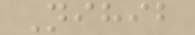Nihib
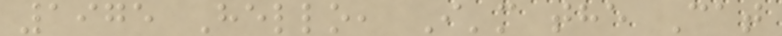1975 Hello, I'm the Cat
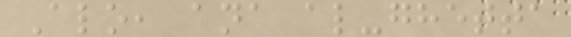Alo, ana al-ghetta
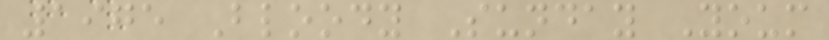1975 Bloody Sunday Youm
